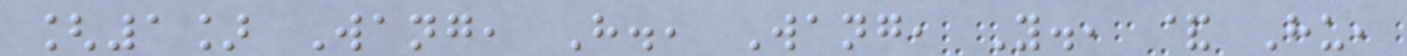[1] Wang, H., Wang, Y., & Hu,
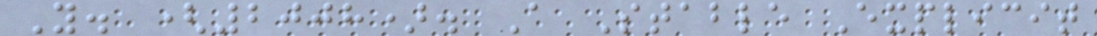Y. (2008). A Stable Explicit
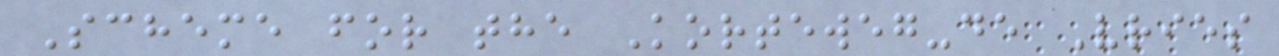Scheme for the Korteweg-de Vries
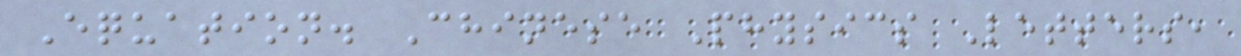Equation. Chinese Physics Letters,
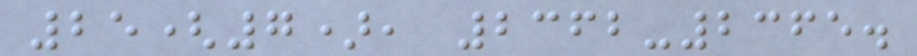25(7), 2362-2365.
